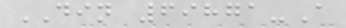DIN 69871-A
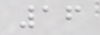16
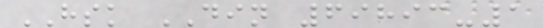HSK DIN 69893-1
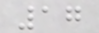17
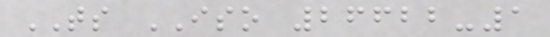TS ISO 26622-1
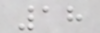18
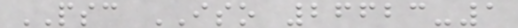PSC ISO 26623-1
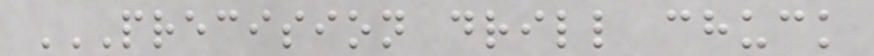PRECISION DRILL CHUCK
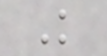K
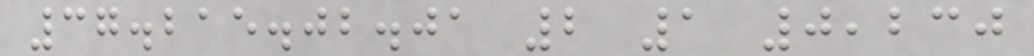37.215.02.01 2 1 0,230
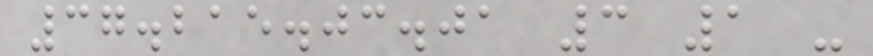37.215.03.01 3 1 -
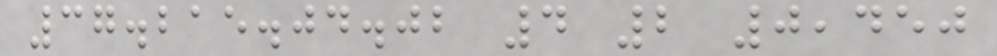37.215.04.02 4 2 0,450
